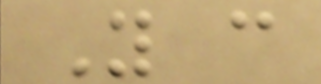You can
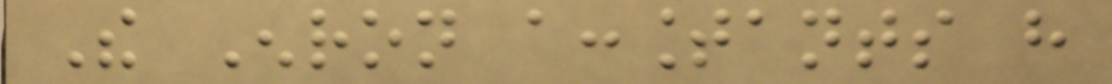The Enron accountants have
